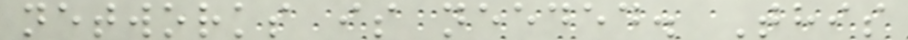networks is needed. This
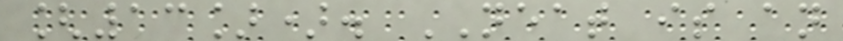[13]). NEAT is an
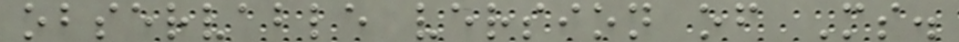observable version of Ms.
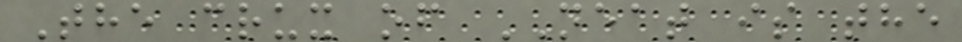The crux of NEAT is the
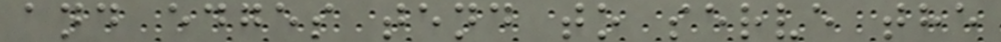and edges tend to serve the
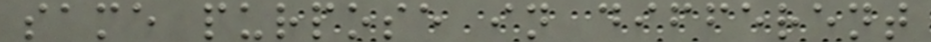same purpose in different
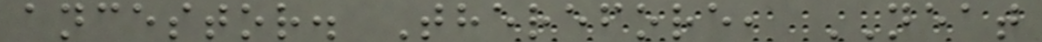ancestor. Therefore, NEAT
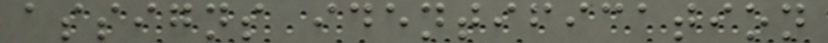assigns identification
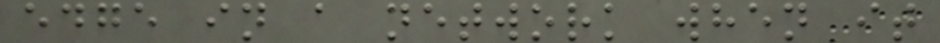edge in a network when it
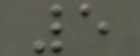5
